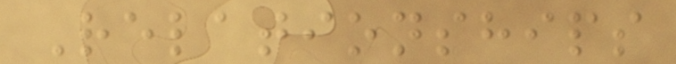Relationships
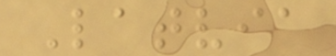Latvia
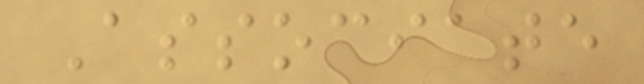Associate
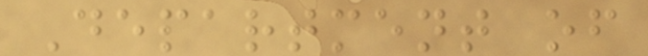Department of
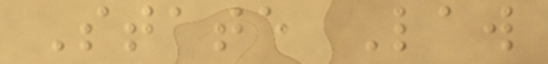State Law
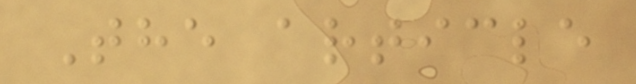The article
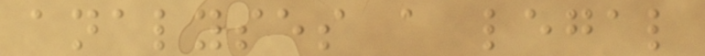analyses a legal
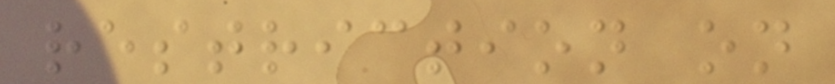restriction on
